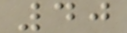40
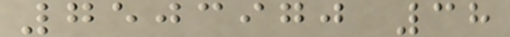7503970 38
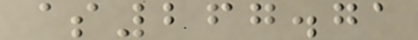$267.71
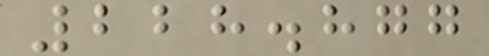228.877
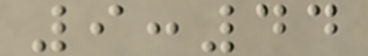9:44
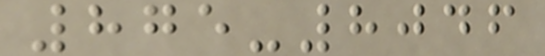875-8046
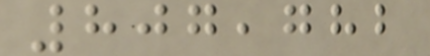807,782
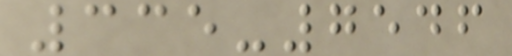335-7546
